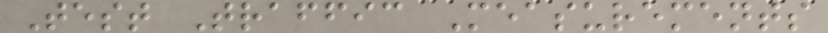Test Traffic Measurements
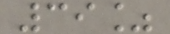39%
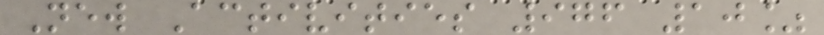New Activities 976 10%
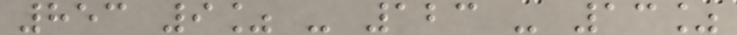853 9% - 123 - 13%
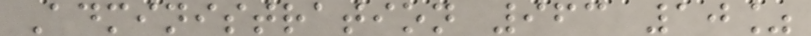Administration 963 10%
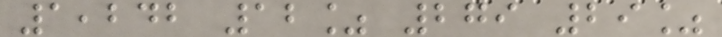1,242 12% 279 29%
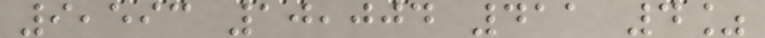9,593 10,004 411 4%
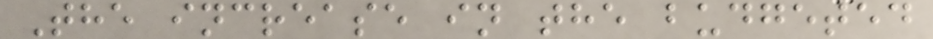The increase in the budgeted
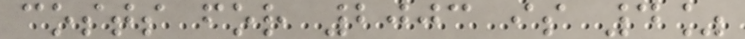costs for 2003 is 4%
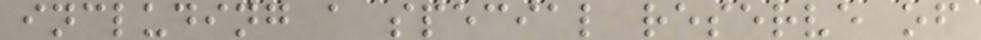including a special reserve of
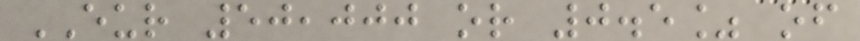EUR 50,000 or 0.5% of
